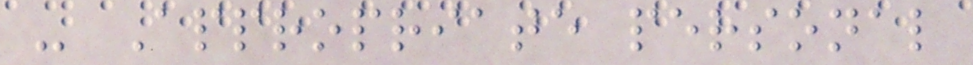- Appropriate personal
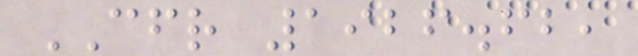CFR 1926.62,
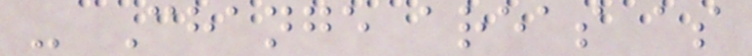- Change areas as
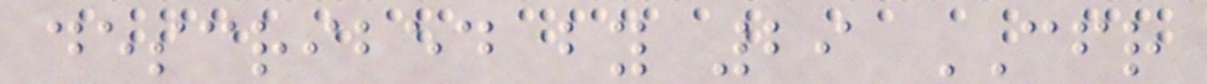described by 29 CFR
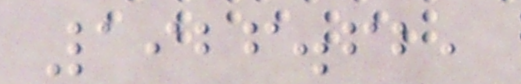1926.62,
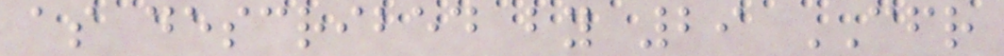as described by 29 CFR
